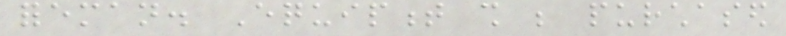foreman. Equipment shall be purchased
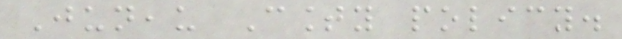Juneau County policy.
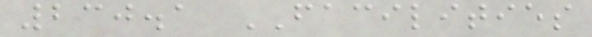230.1 FACILITIES
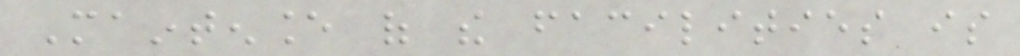Maintenance of the facilities is
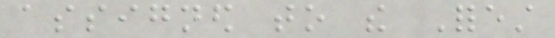assigned to the Forest
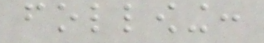following:
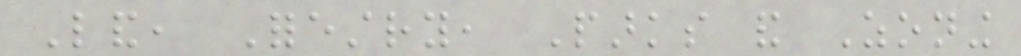Land, Forestry, Parks and Zoning
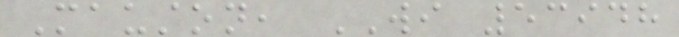Mauston, WI 53948
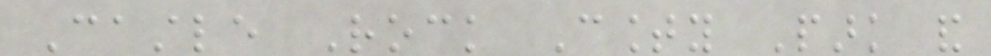Castle Rock County Park and
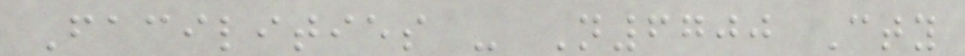Facilities - N6700 Cty
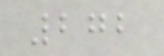272
